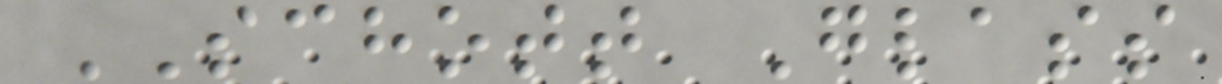SCHOTT Glass
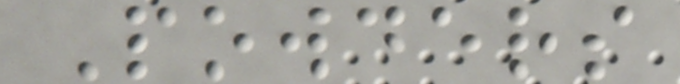Powders
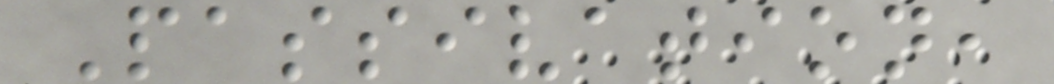Passivation,
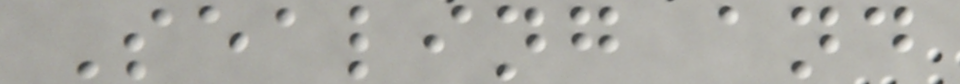Sealing and
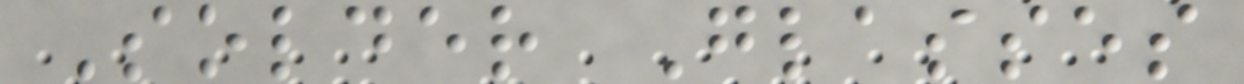Solder Glasses
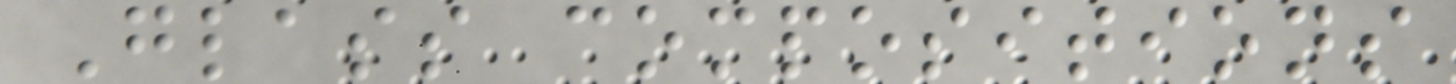Glass compositions
